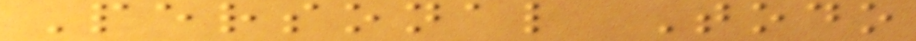Personal Todo
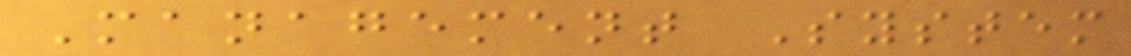Management System
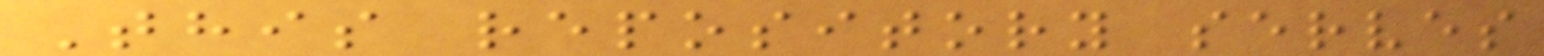This repository serves
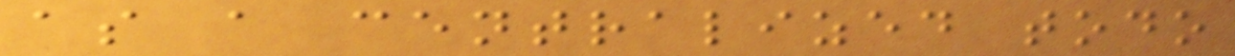as a centralized todo
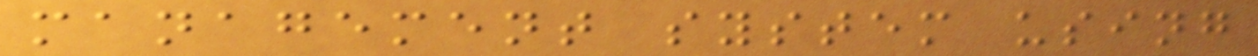management system using
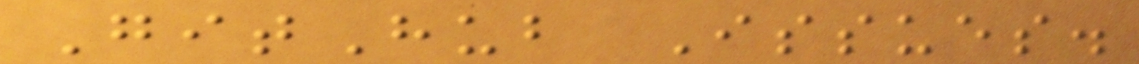GitHub Issues.
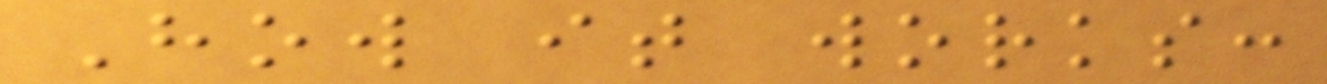How it works:
